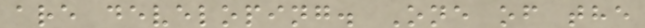are developing. One of the
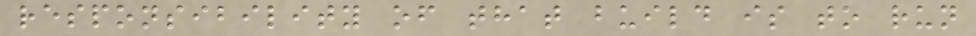responsibility of that build is to run
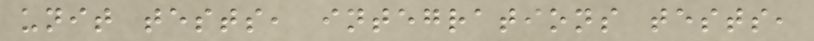unit tests, integrations tests,
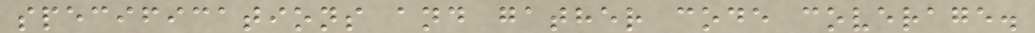specifications and gather code coverage.
